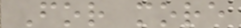For more
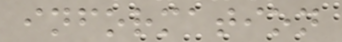information
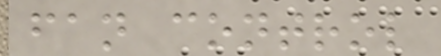fan control
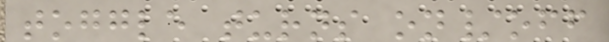toggle turns on/off
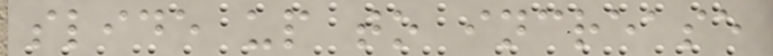slide up to increase
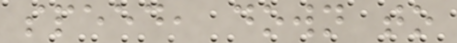speed, down to
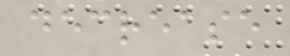decrease
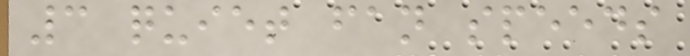3 quiet fan speeds
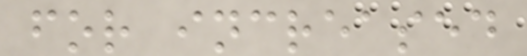for increased
